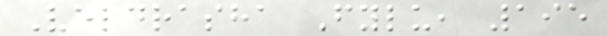Veldrasha Fylu, 195
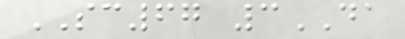SC67 3DA
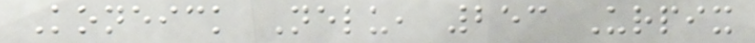Koneick Nelu, 253 Urpix
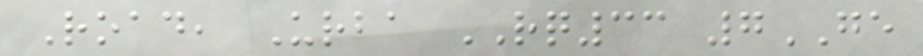Road, Urba RQ33 7GE
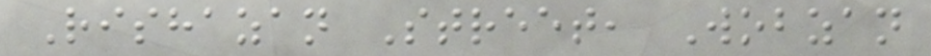Rishazan Street, Wobzan
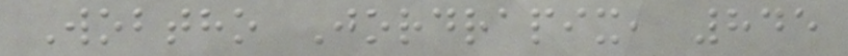Wobtho Jordrapix, 845
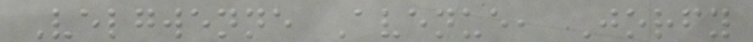Velgwenne Avenue, Jorfy
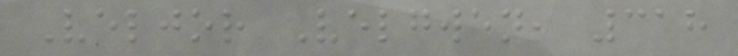Veljor Velgwen, 318
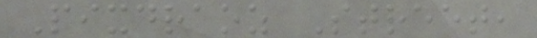Pixdraoz Street,
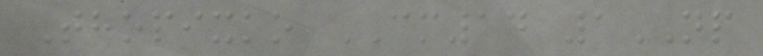Thopixko CM14 1NP
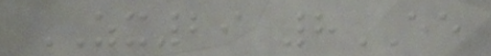ZX29 8EE
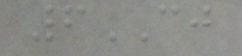6CJ
